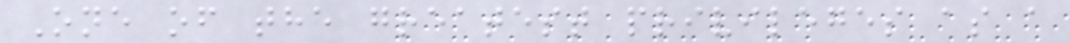One of the greatest privileges as a
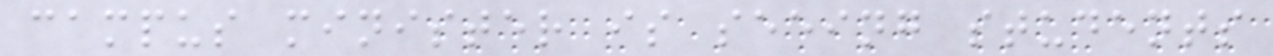campus minister is seeing students
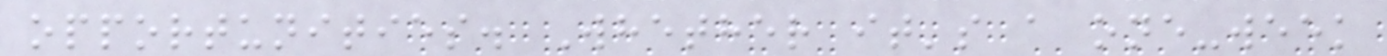opportunities. Whether it's a one-week
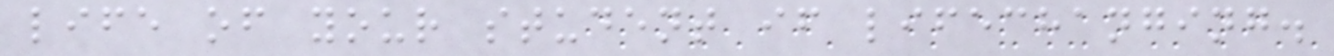life of your student if lifechanging.
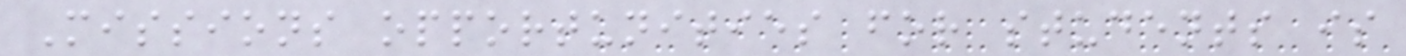Missions opportunities for students is
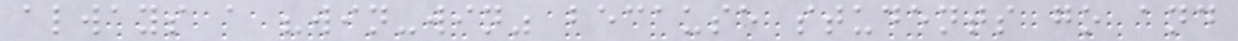always a "win-win" because students go and
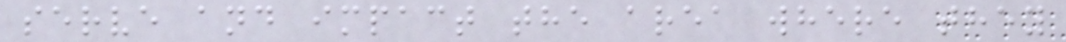serve and impact the area where they
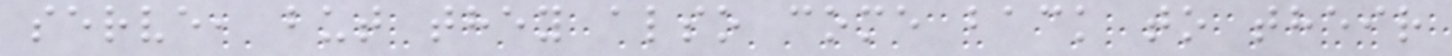serve, but they also come back to their
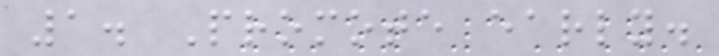1. Promote early.
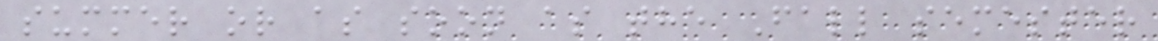summer or as soon as the Fall semester
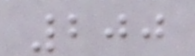200
